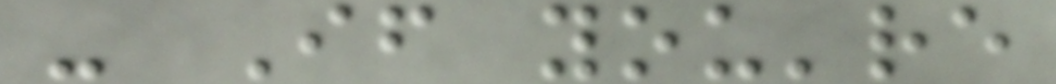- If you're
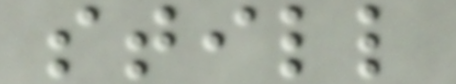still
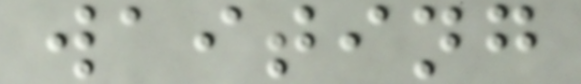waiting
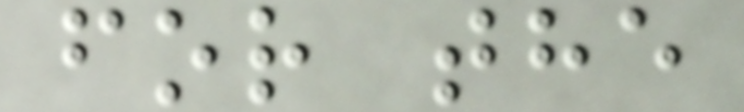for the
